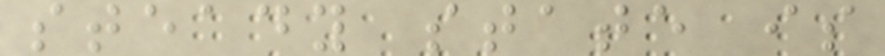steady state is
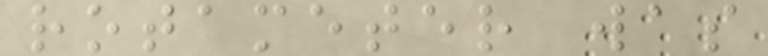rotameter was
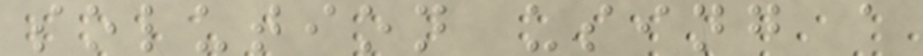solution using a
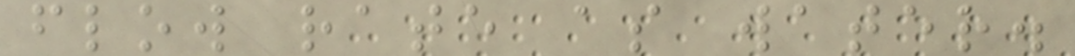flow rate as water.
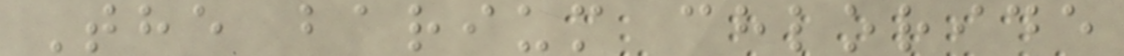The barium chloride
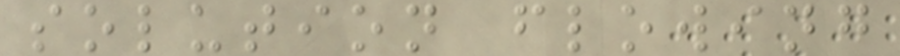solution flowing
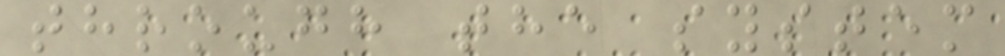through the system
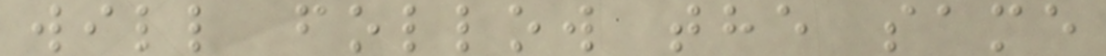will follow the same
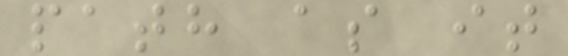path as it
